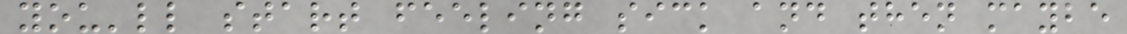you'll start feeling sick and then maybe
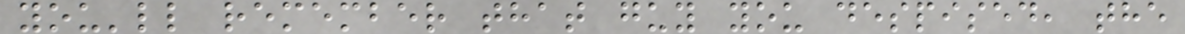you'll remember that guy you despised, the
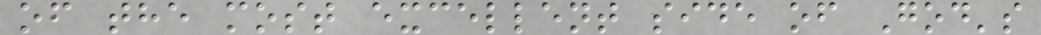of the most excellent side of God's
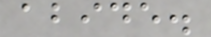abide.
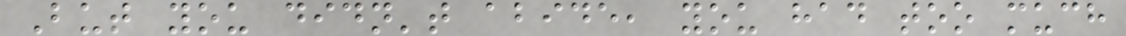But you didn't abide, you had too much
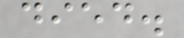died.
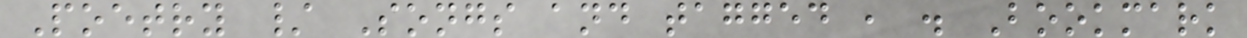Poetry / Songs and tagged , . Bookmark
